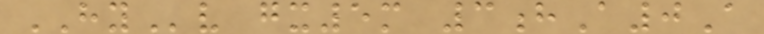HYv gx5m 3hA0A
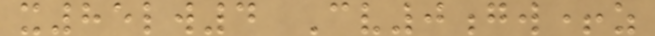x85lw4 Cv0gw+z
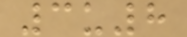3u8
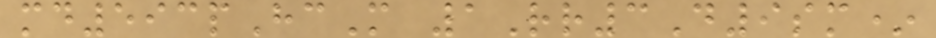md593pHcM 1Rr3D9sm*
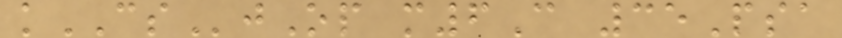kCSjOp m6C 35Psa
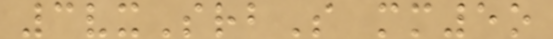3vxSrbS mm5o
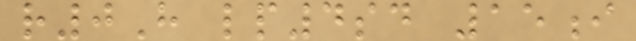r0H lp4sd 15i
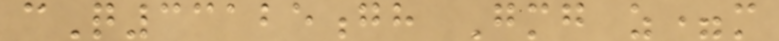cQ33125gh Gmg z=m
